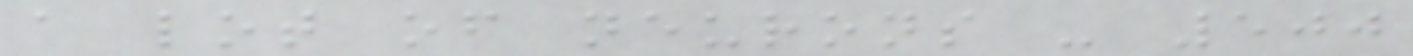a lot of neurons - 500
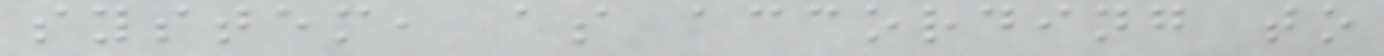system, as according to
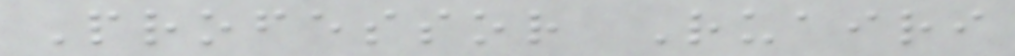Professor Ruairi
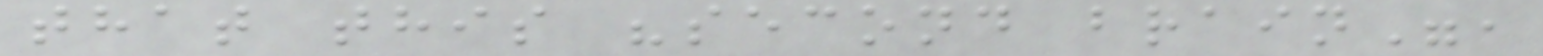that this "second brain",
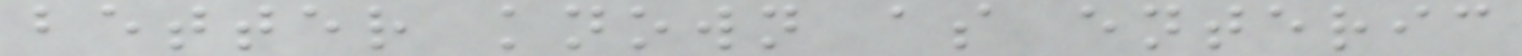better known as enteric
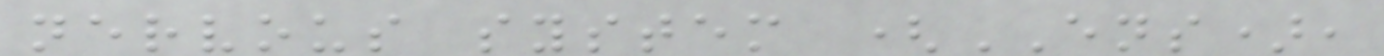nervous system (ENS),
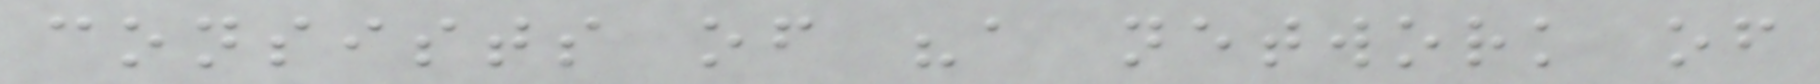consists of "a network of
